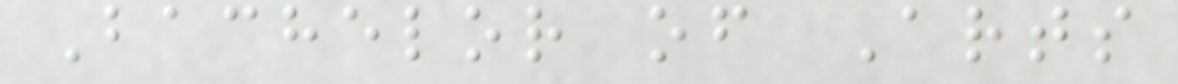Bachelor of Arts
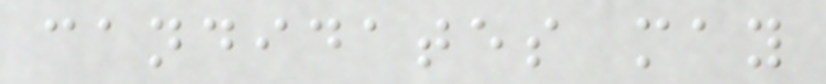candidates may
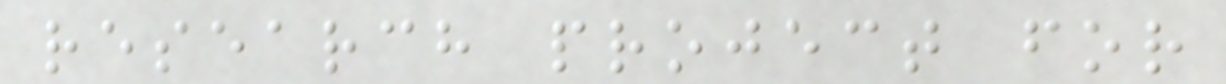research project for
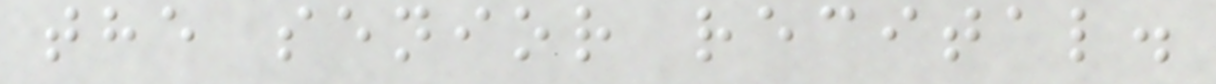the senior recital.
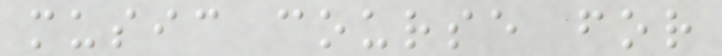music course for
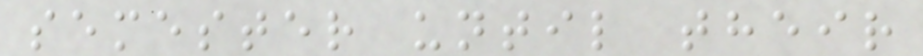semester until their
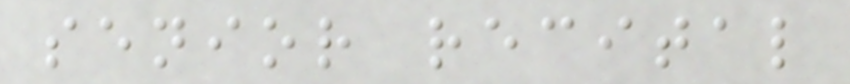senior recital
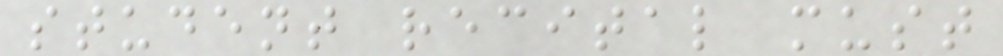student recital must
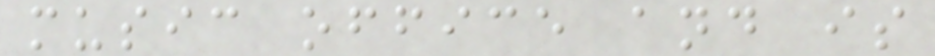music office and is
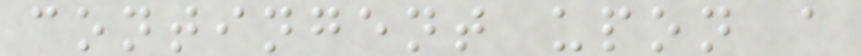contingent upon a
